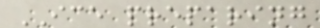ICE preparing
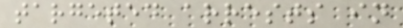targeted arrests in
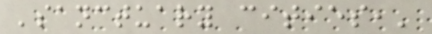'sanctuary cities,'
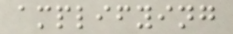amplifying
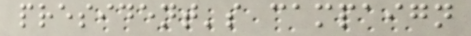president's campaign
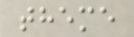theme
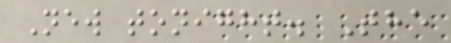New tonight. The
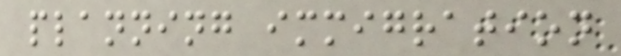planning immigration
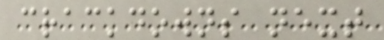crackdowns next
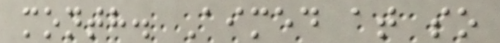month. Aimed at so
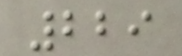229
